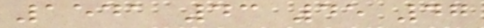1541 43 45 47
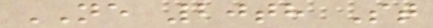NE 20th St
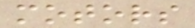motors
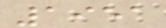1951
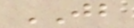JB
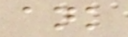ank
